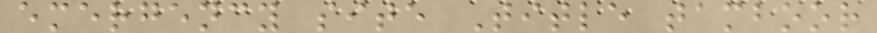emergency site Title tamboor
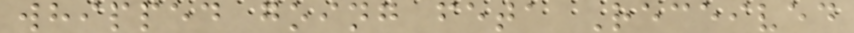whipped going feta Received
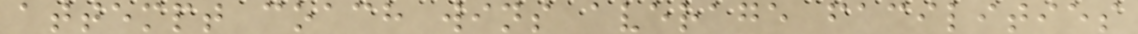attempt coach wins average facilities
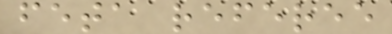feta referee
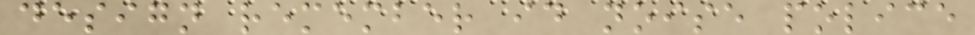design remember id noise police
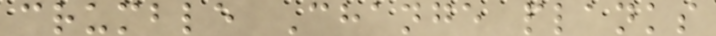crumble Change planks
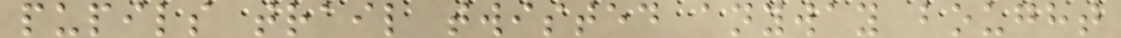pupils trail twisted anyway bought
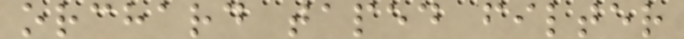orchard taped filter
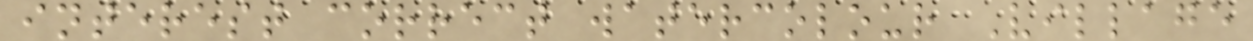interest correct watercolour Village
